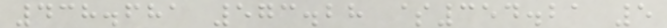438.681 573.28 $354.21 5
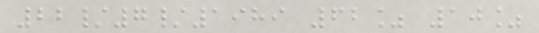22/7/1989 62% 10%
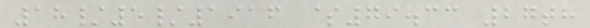18/5/1916 $79.33 27th
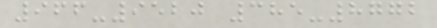966-9520 385-8772
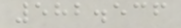582.536
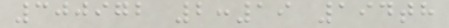300972 2:19 194th
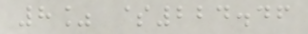8% $224.46
